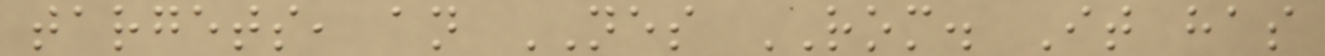targets, an NES ROM. It has
